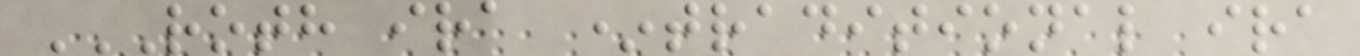ROTH IRA *TRADITIONAL IRA
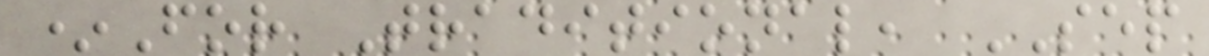*For Traditional, SEP
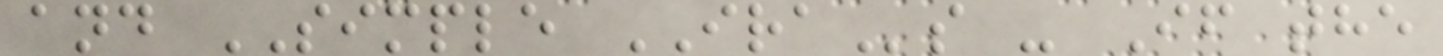and SIMPLE IRAs - If the
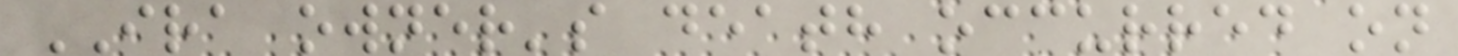IRA owner's death occurred on
